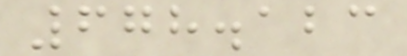678.123
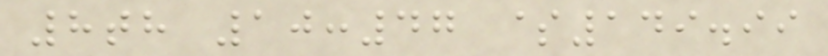8th 10:47 $149.99
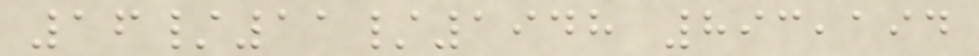16/11/1948 893,194
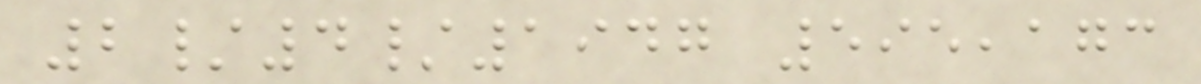2/4/1947 595,173
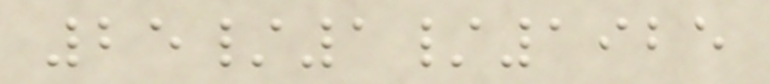25/1/1925
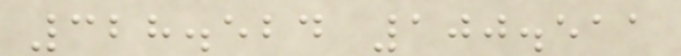328.524 100.511
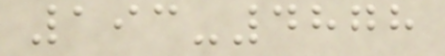193-4878
